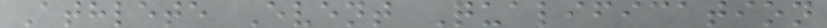Athlete Event Qualification
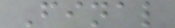Final
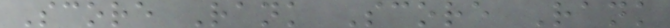Score Rank Score Rank
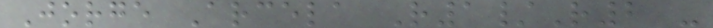Jorge Arcela R1/R2 -
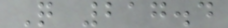Q 217.4
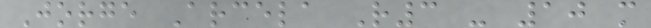Jorge Arcela R3 - 10 m
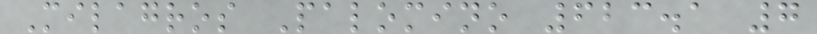Milagros Palomino 623.1 7
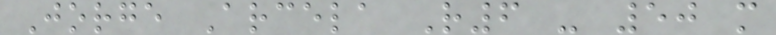Jorge Arcela R6 - 50 m
